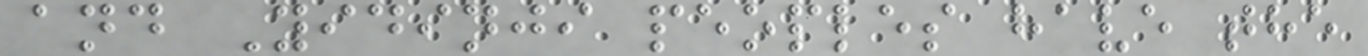and Yidinji peoples have the
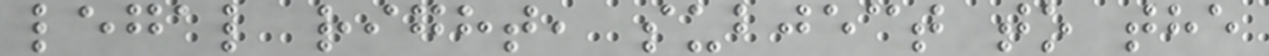legal right, subject to the
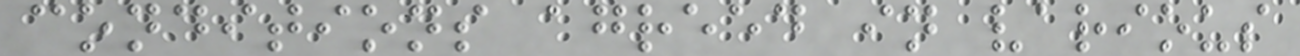conditions agreed in various
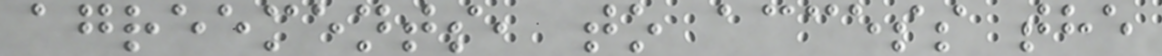agreements, to access the
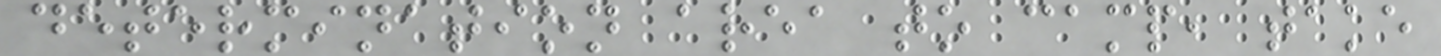determination area to camp, take
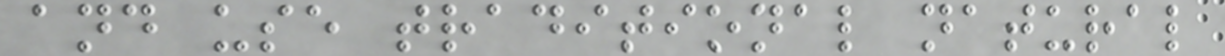and use traditional natural
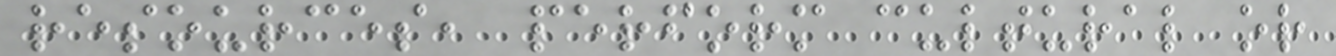resources, perform cultural or
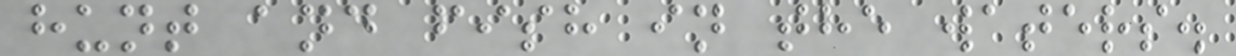hunt and fish in the waters.
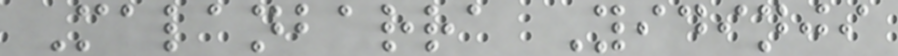Malanbarra Yidinji
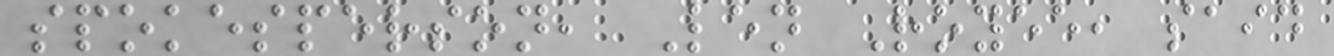spokesperson, Len Royee, said
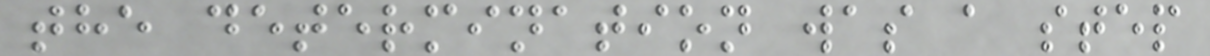the determination was a step
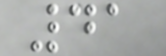41
